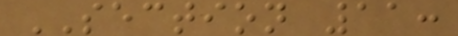SECTION 11:
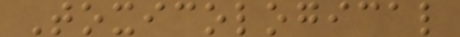Toxicological
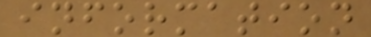information
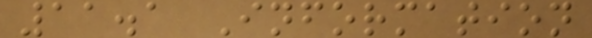11.1 Information
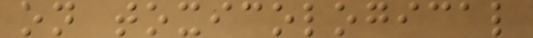on toxicological
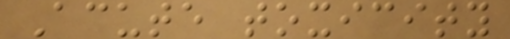Acute toxicity
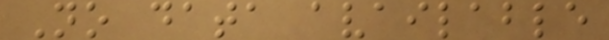No data available
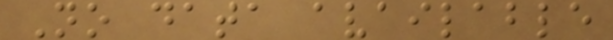No data available
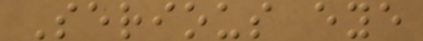Serious eye
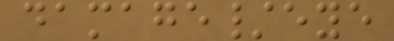damage/eye
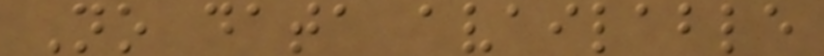No data available
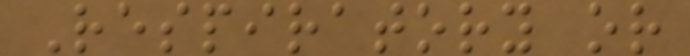Respiratory or
